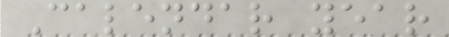Calendar year
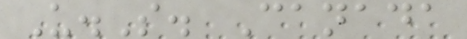U.S. Canada
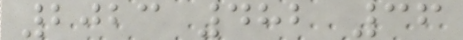2023 482 36
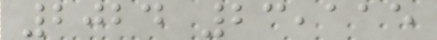2024 23,115
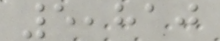5,810
